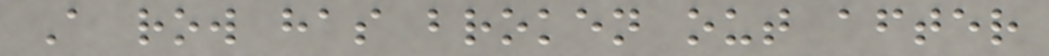A row has broken out after
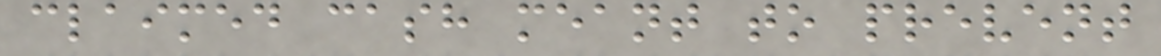claimed cash meant to prevent
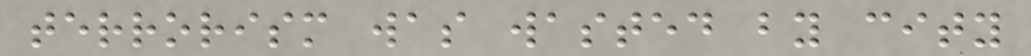terrorism was wasted by city
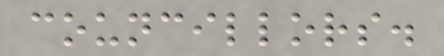councillors.
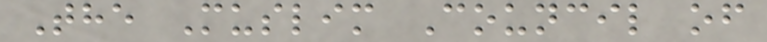The Muslim Council of
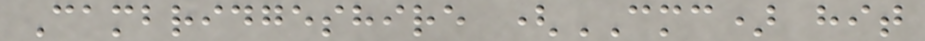Cambridgeshire (CMC) hit
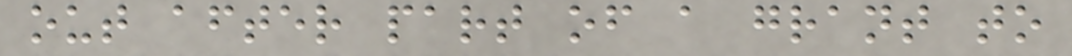out after part of a grant to
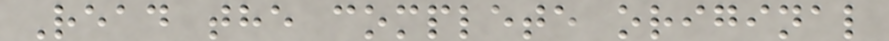Read the complete original
